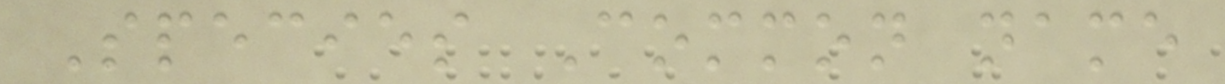Species Common name
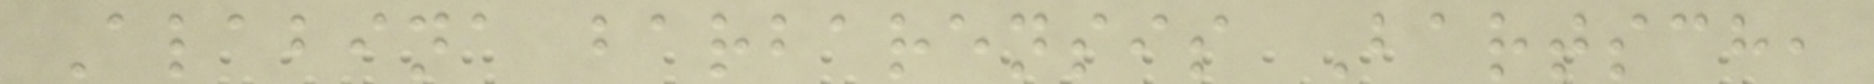Alabina barbarensis Bartsch,
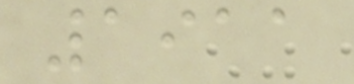1911
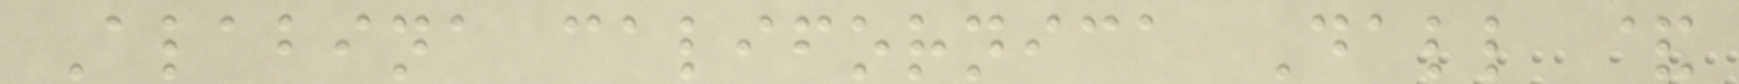Alabina californica Dall &
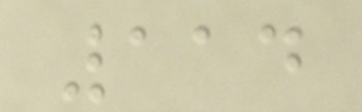114
